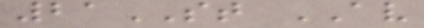21ST AV
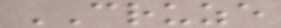CRUZE
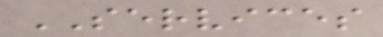SERVICES
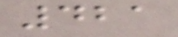421
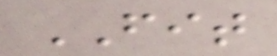FIT
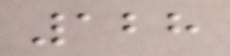128
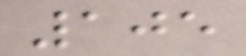105
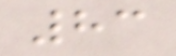83
